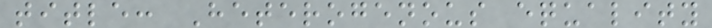title: Heterogenous equality
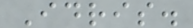Idris.
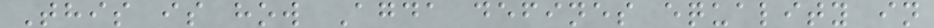This is how Agda defines equality in
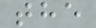the
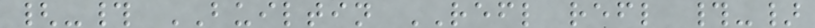{-# BUILTIN REFL refl #-}
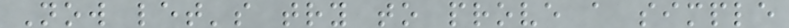Now let's try to prove a simple
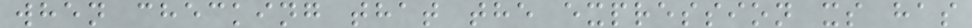when checking that the expression xs has
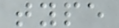type
